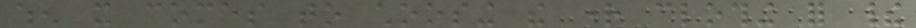when it comes to choosing the right clothing for their
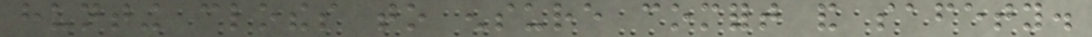hunting clothes to ensure comfort and safety.
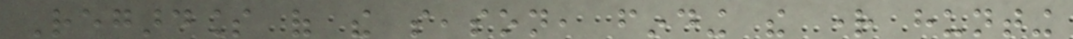Regardless of the season, finding the right hunting
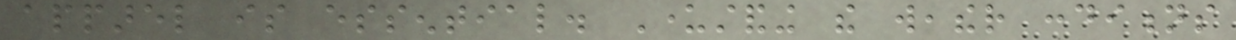apparel is essential. Understanding the weather conditions
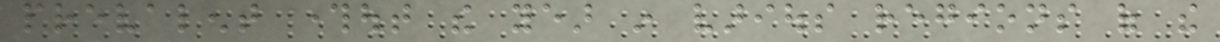prevalent throughout the year in various regions of the
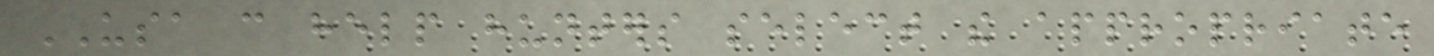USA can help hunters select the appropriate
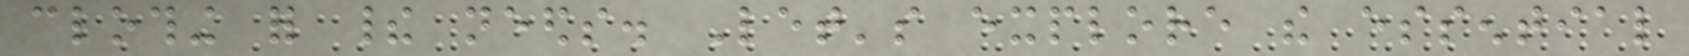clothing for their needs. Let's explore the essential
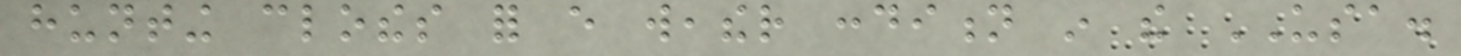hunting clothes for every weather condition in the USA.
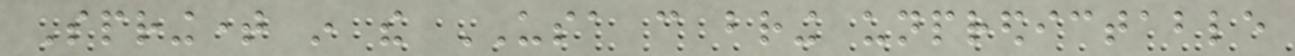Springtime in the USA can bring unpredictable
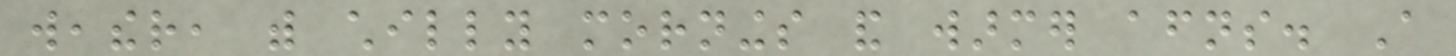weather, with chilly mornings and warmer afternoons. A
